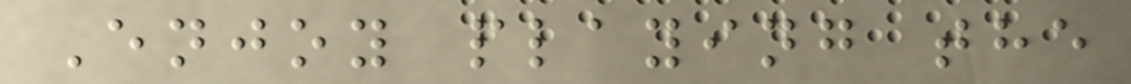Enjoy playing the
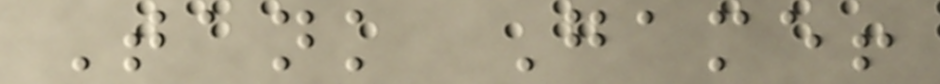Tank Game!
